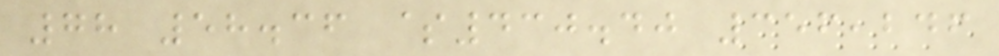78 58.36 $430.40 356,246
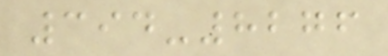394-8276
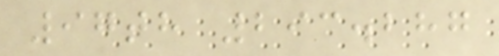97th 293.287
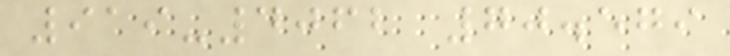919-4062 70.579
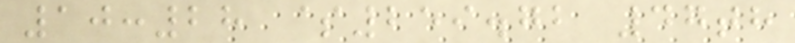10:28 $259.72 47th
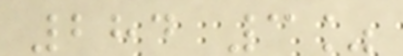284 3%
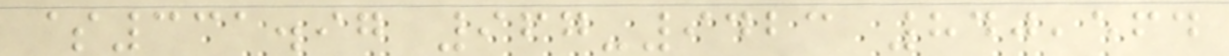$331.97 967-9423 840,564
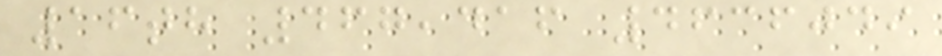16th 467,416 4636049
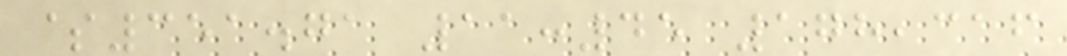$351.71 11:45 178,316
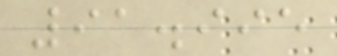91.995
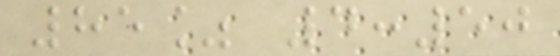85% 4:50
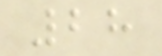28
